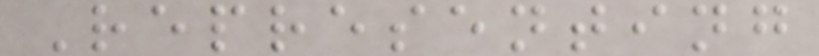Representing
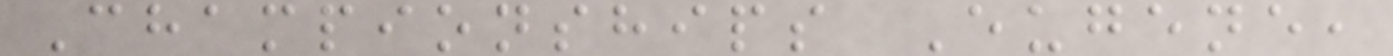Championships Eugene,
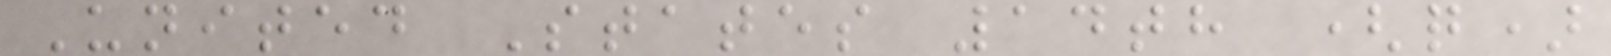United States 14th (q)
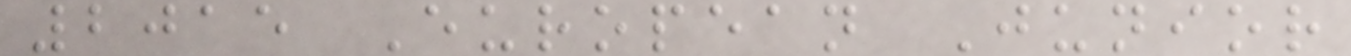2015 European Junior
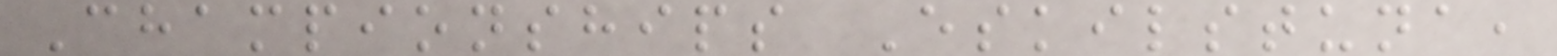Championships Eskilstuna,
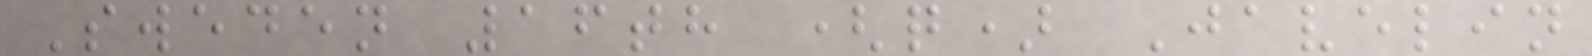Sweden 16th (q) Javelin
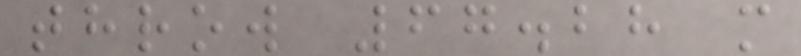throw 67.28 m
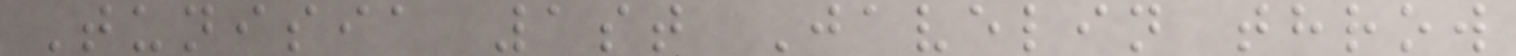Tunisia 1st Javelin throw
